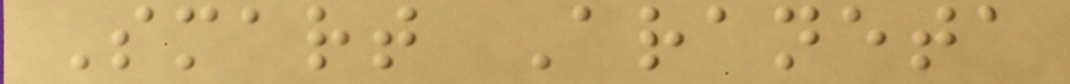Smart Araneta
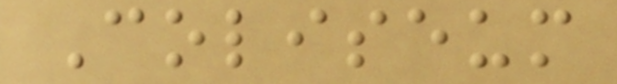Coliseum
